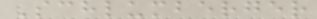Schlumberger
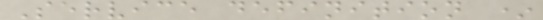Service definition *
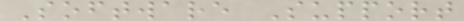Software Support
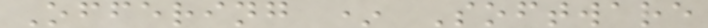Offering * Software
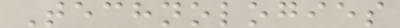Technologies
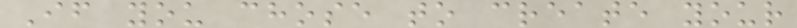If you chose to create your
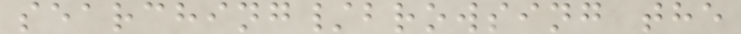searching/browsing the
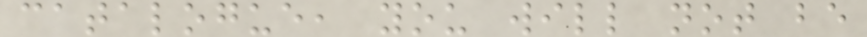catalogue, you will not be
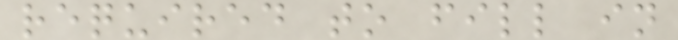required to fill in
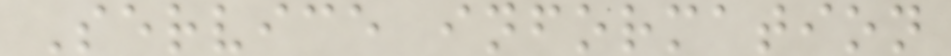Service information
